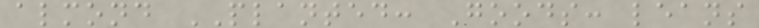almond PLANTED: Goods: leans
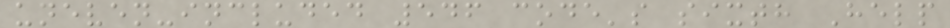uneven-included 546 code's sixth Help
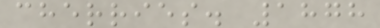cherries. 1878
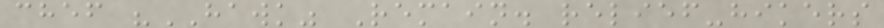chef "HAWK" Remain. relief-hikers
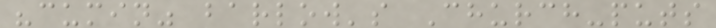"cumin" barlow's Church-puts
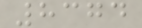8374
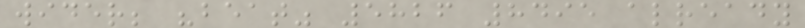wider; "beat" 5826 8495 already
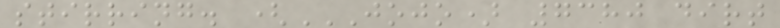stirring. (JOJO) 7380 DIRT
